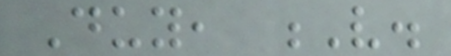Duy, V.
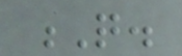Q.
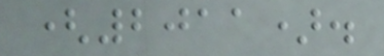(2011).
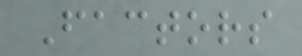Factors
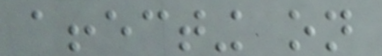affecting on
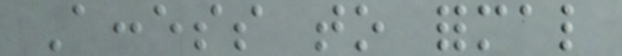Access to formal
